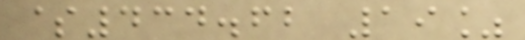$434.62 19%
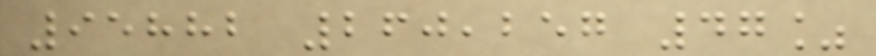95882 260,257 47%
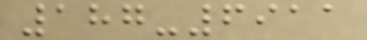187-6911
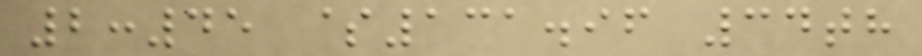2:45 $131.96 34th
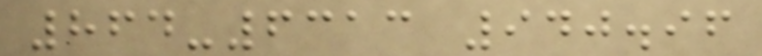864-6313 940.96
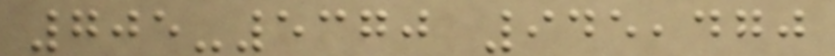705-5370 945,470
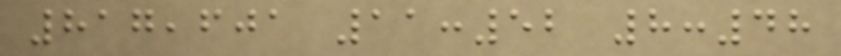817,601 11:52 8:48
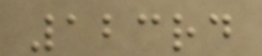123rd
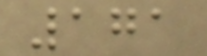171
